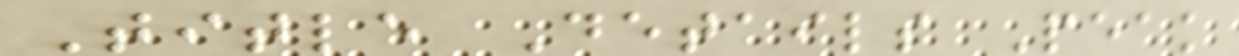Title Details Peak
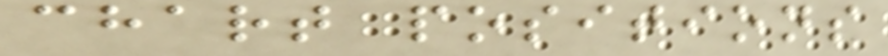chart positions
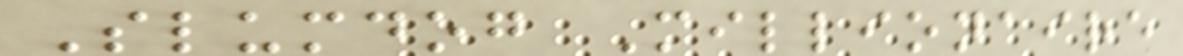Slumdog Millionaire
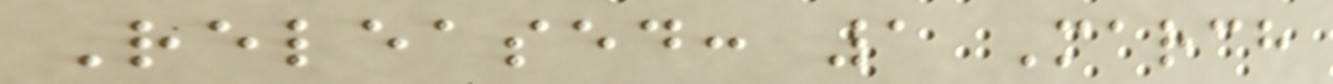Released: 1 March
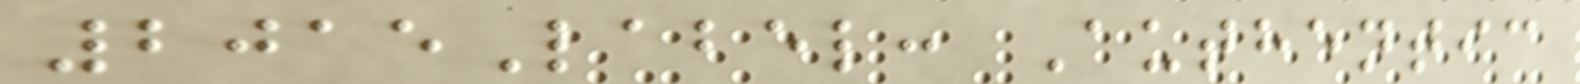2015Label: Authentic
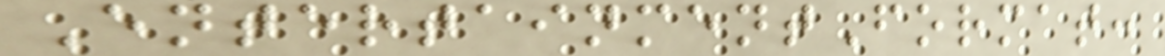EntertainmentFormat:
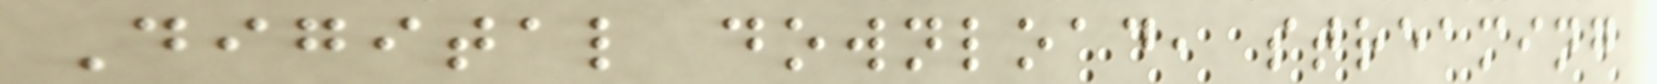Digital download, streaming
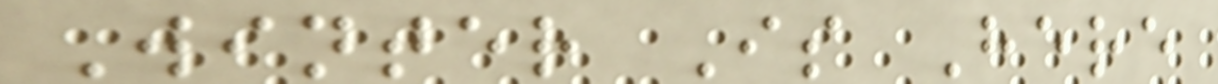Winter Is Here
